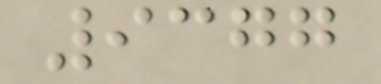9377
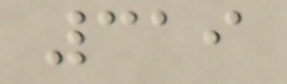319
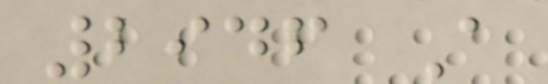2946 A
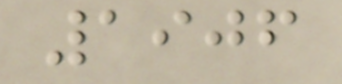1906
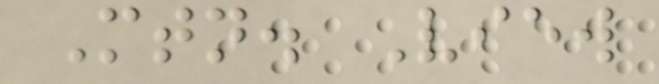Mtn. View
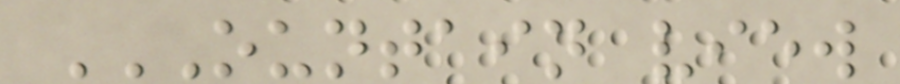OUNTAIN VIEW
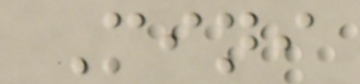Mini
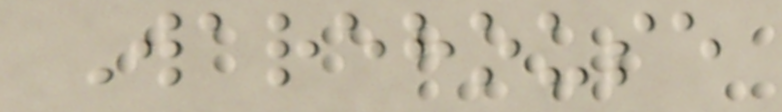Warehouse
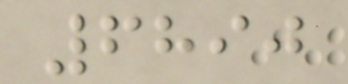6890
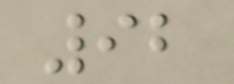92
